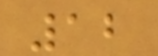12
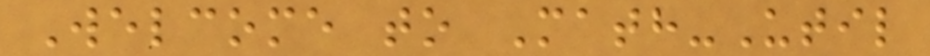Welcome to Math-Util
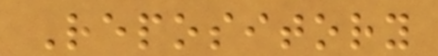Repository
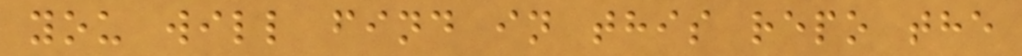you will find in this repo the
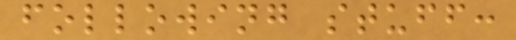following stuff:
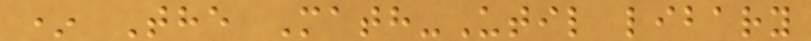* The Math-Util libary
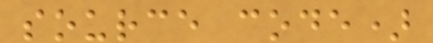source code)
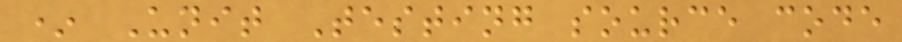* Unit Testing source code
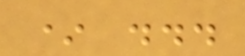* ...
